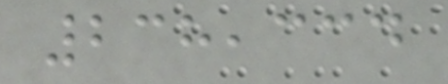238,334
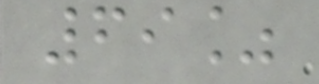69%
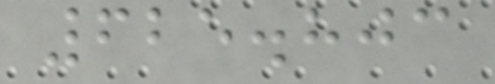625.803
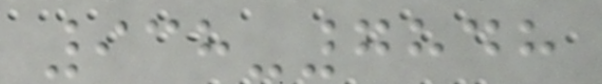938-7848
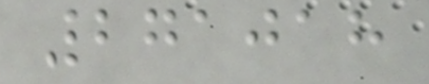271018
